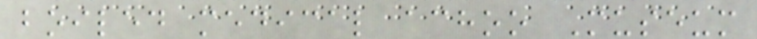boiled medical achoo Museum
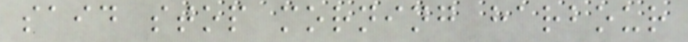said stop morning harbour
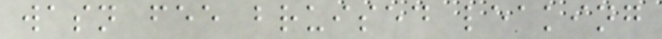wasn fee bruised leaking
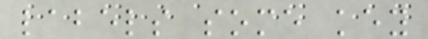labels some key
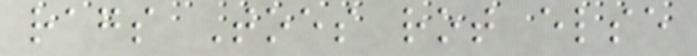rags Toes rot else
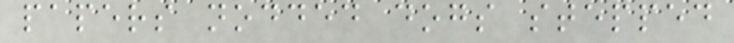papers nodded dogs stepped
